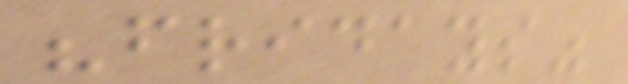"fridays"
